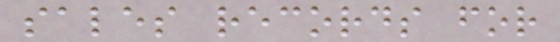sales records for
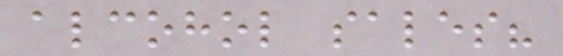alcohol sales?
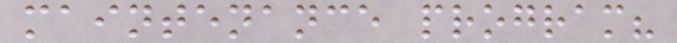maintenance program?
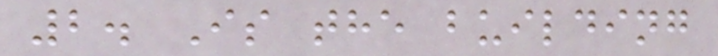2. Is the building
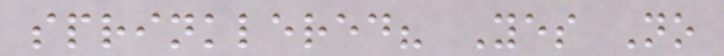sprinklered? Yes No
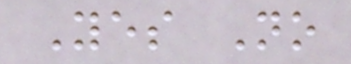Yes No
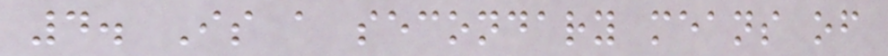4. Is a secondary means of
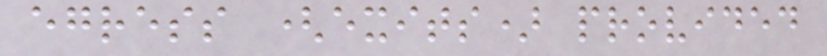egress (exits) provided
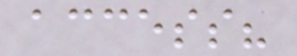access?
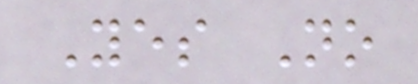Yes No
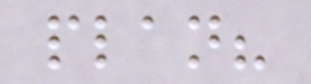plan?
